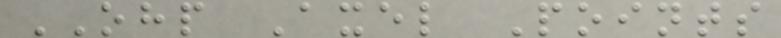OHP Axel Points
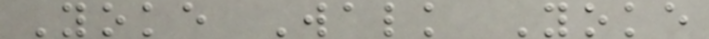Yoke Walk Yoke
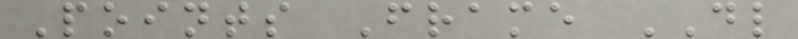Points Frame DL
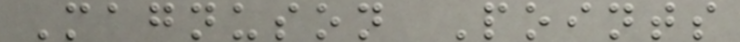Magnuson Points
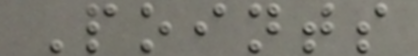Points
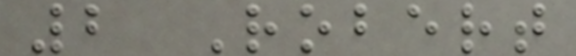2 Robert
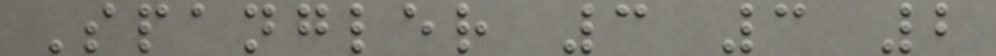Spangler 3 3 2
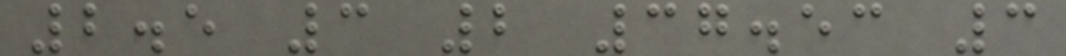2.5 3 2 37.53 3
